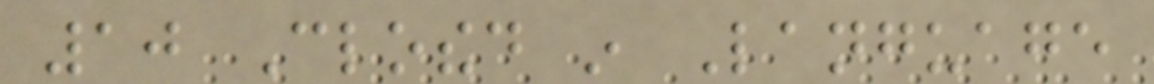10 Clothed in Language
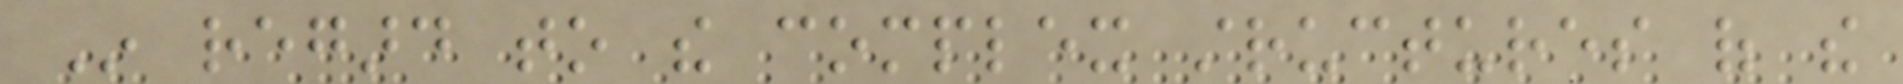In regard to the complex structures of the
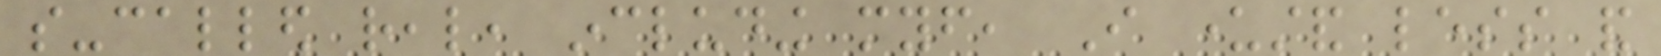so-called real, including myself, I understand less and
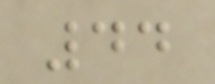44
